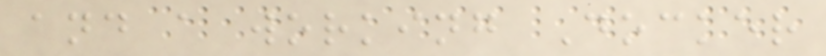and a working Docker
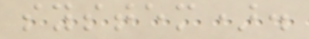system).
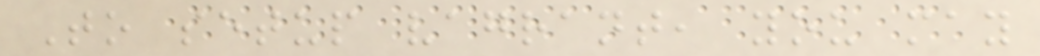To setup vagrant, you may
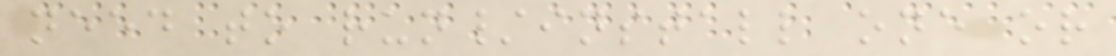need to run/install one or
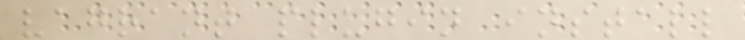vagrant plugin install
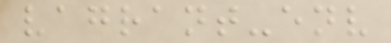vagrant-env
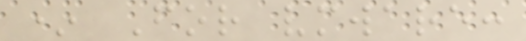* For vmware:
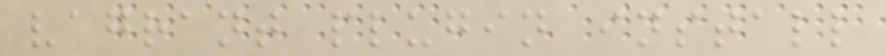vagrant plugin install
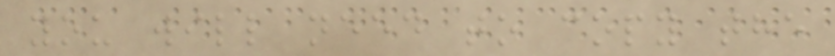you will need to copy the
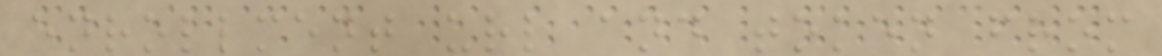enrollment url and token from
